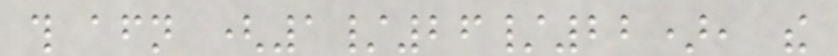this afternoon (1/26/22), the
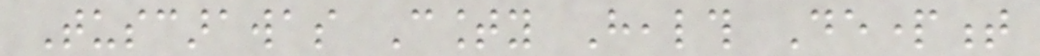Tuscarawas County Health Department
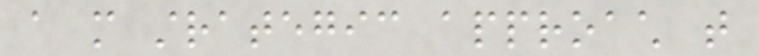a more strategic approach that
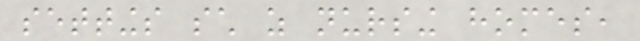settings such as nursing homes,
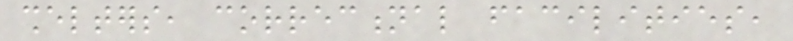shelters, correctional facilities,
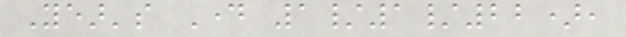Year's Day 1/1/22),
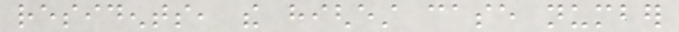residents, the highest case number
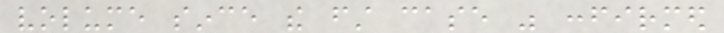volume since the first case was confirmed
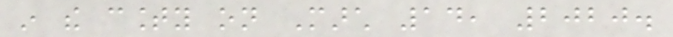in the county on March 14, 2020.
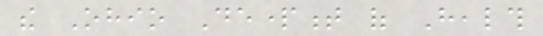the Ohio Department of Health
